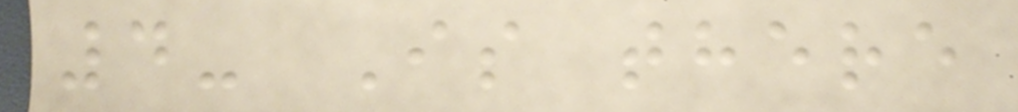4- Is there
